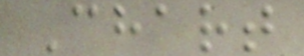Chart
